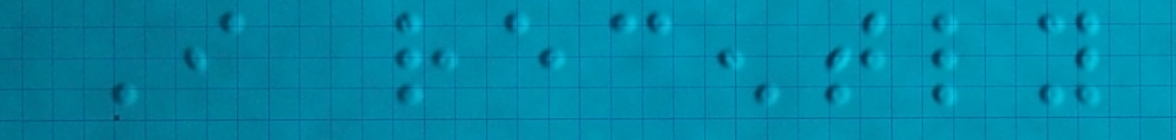I recently
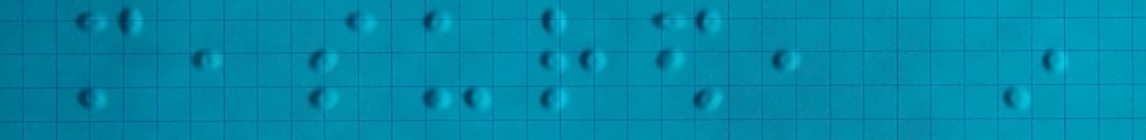measured, in
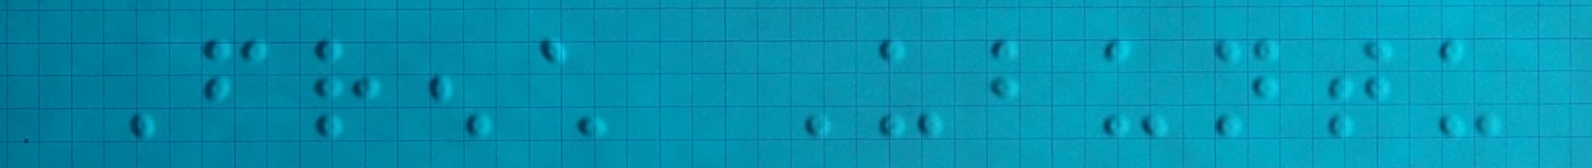French Ubuntu
